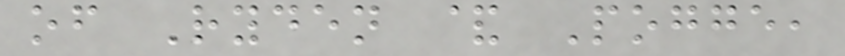of Ryden & Pogge,
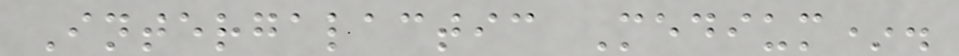Intergalactic Medium*.
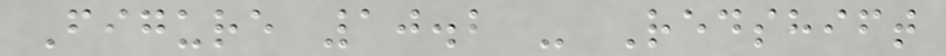Figure 10.2 - Redshift
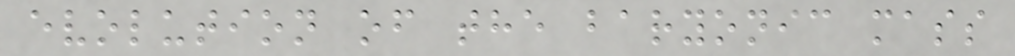evolution of the baryonic mass
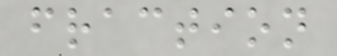fraction
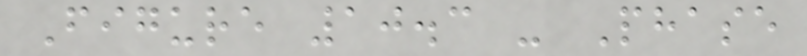Figure 10.3 - Phase
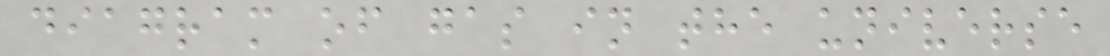diagram of gas in the universe
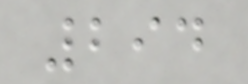294
